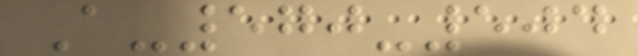A-570-504
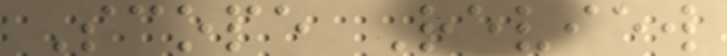Scope Review
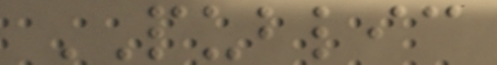PUBLIC
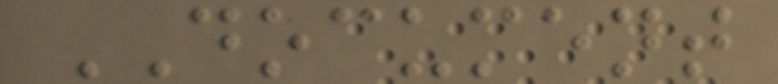DOCUMENT
